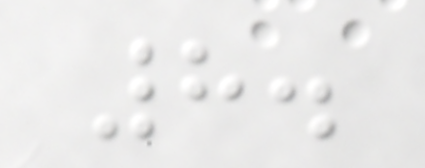8.
